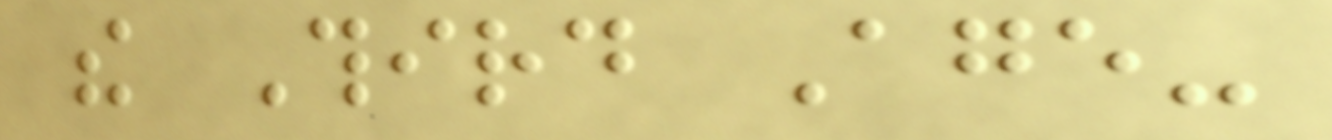the Third Age-
